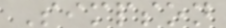Simpson
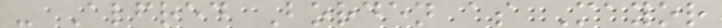- Alfred Borden as Mayor
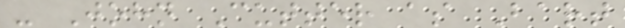- John Cutter as Bart
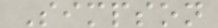Simpson
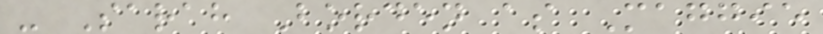- Sarah Borden as Maggie
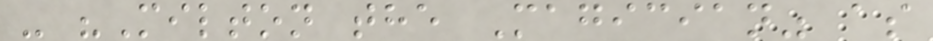- "Milton the Magician" as
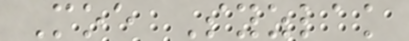Moe Syzlak
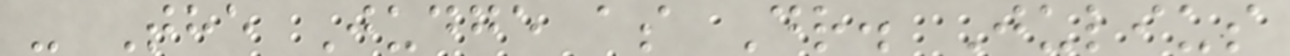- The Judge as Dr. Julius
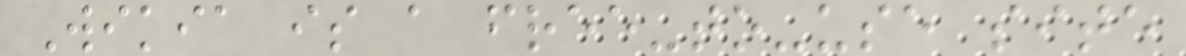Wikia is a free-to-use site
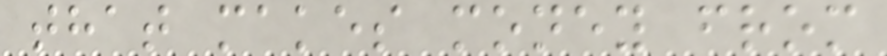that makes money from
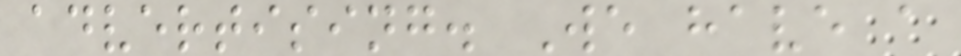advertising. We have a
